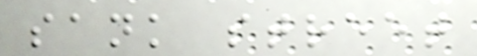sank street
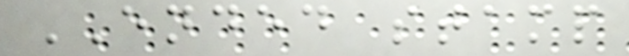ENDED stamp
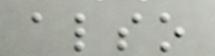also
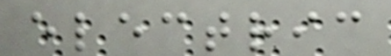electric
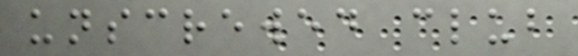unscrewed club
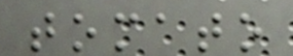tomato
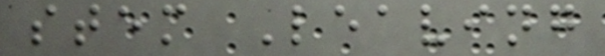stem Leaving
